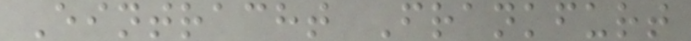Eintracht Frankfurt
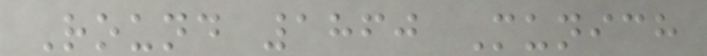Round 1860 Munich
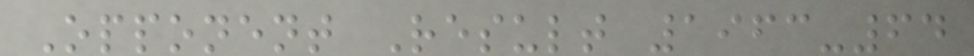Opponent Result 1963-64
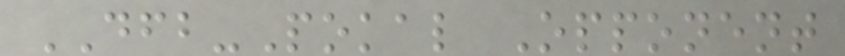DFB-Pokal Opponent
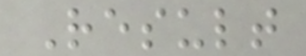Result
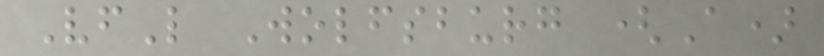VfL Wolfsburg (A)
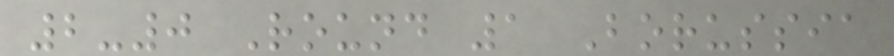2-0 Round 1 Borussia
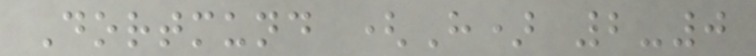Dortmund (H) 2-0
